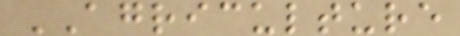AGRICULTURE
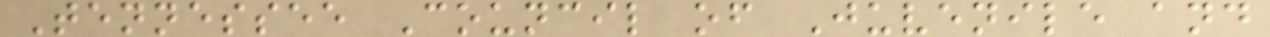Tennessee Council of Juvenile and
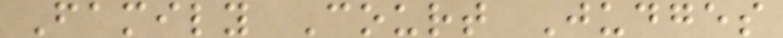Family Court Judges
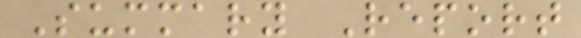Summary Report
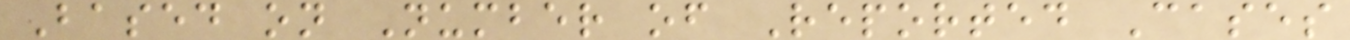Based on Number of Reported Cases
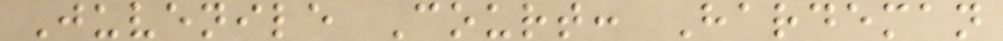Juvenile Court: Hardeman
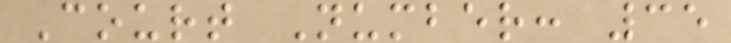Court Number: 35
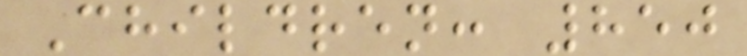Children: 850
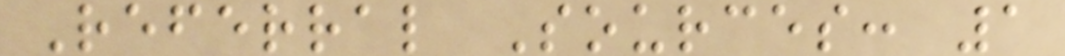Referral Sources: 1
